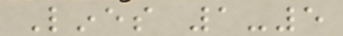Lines 1-5
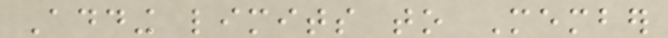Adding limits to Member
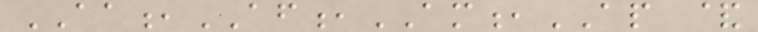AA,AF,AM,AP &
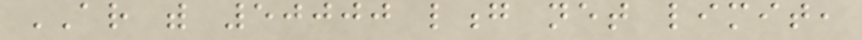AR with 50000 long net limit,
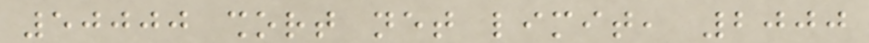50000 short net limit, 2000
